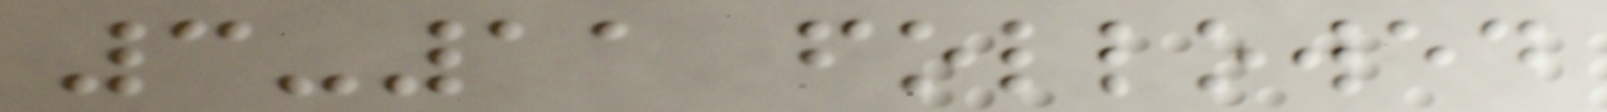3-11 followed
